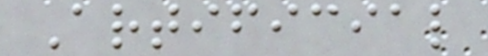Artificial
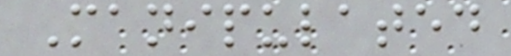Manipulated
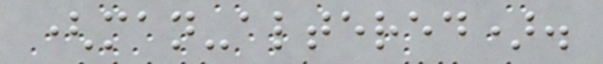(man-altered).
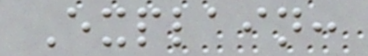Explain:
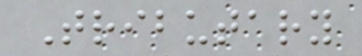Tributary
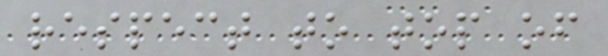respect to top of
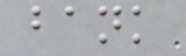bank
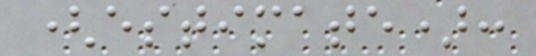(estimate):
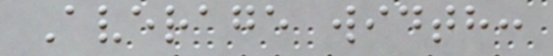Average width:
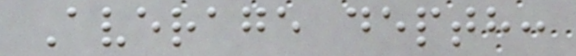Average depth:
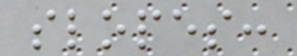slopes:
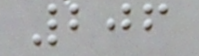206
